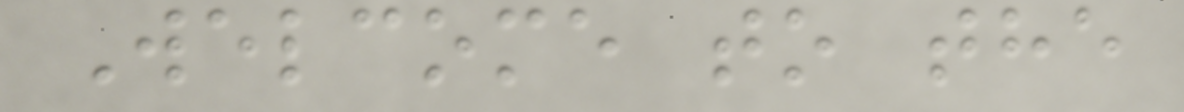Welcome to the
